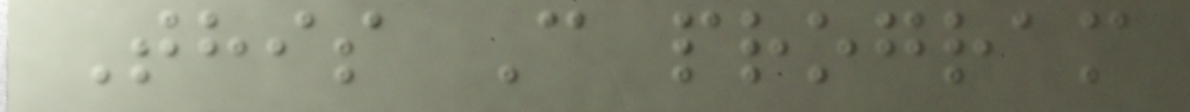This C program
